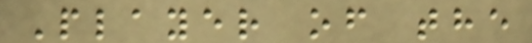Player of the
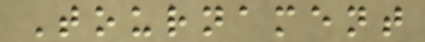Tournament
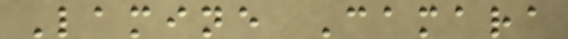Lamine Camara
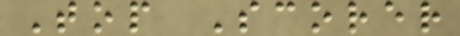Top Scorer
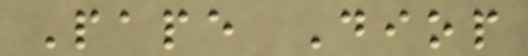Pape Diop
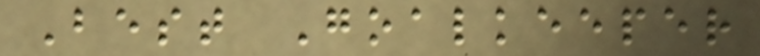Best Goalkeeper
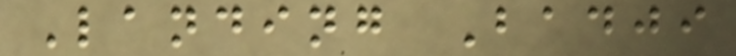Landing Badji
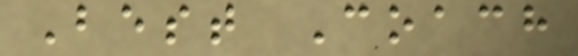Best Coach
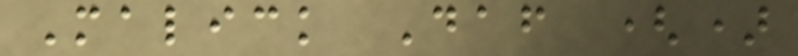Malick Daf ()
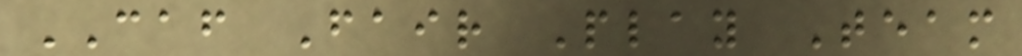CAF Fair Play Team
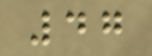47
